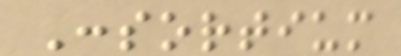Consortium
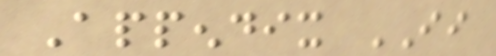Appendix II
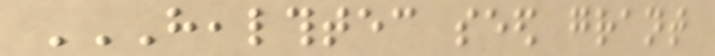HEALTHTEC SEED GRANT
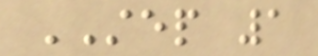STEP 1
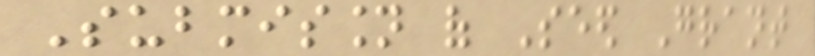Submission of Seed Grant
